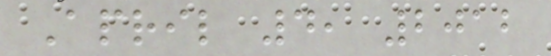April 4, 2012
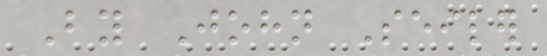By John Seiler
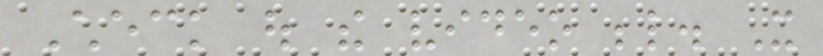Check out the video below. It
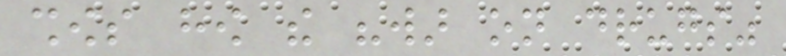shows how the "war on drugs"
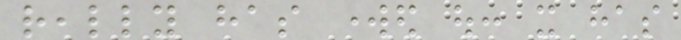really has worked out: it has
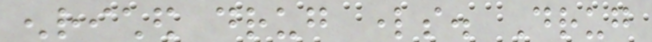enriched drug lords. Drug
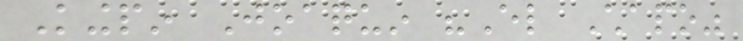Kingpin Joaquin "El Chapo"
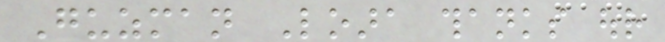Guzman Loara thanks our
